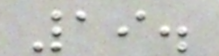19.
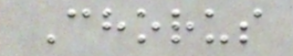Chorus
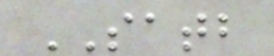SATB
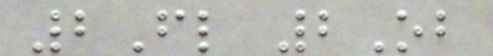2Fl 2Ob
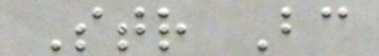Str Bc
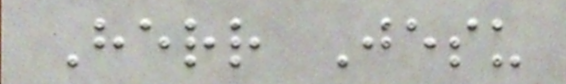Herr Jesu
